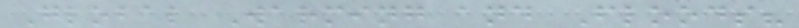Global Warming and Floods?
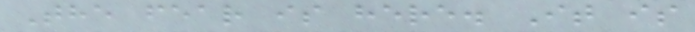The fear is here. It is
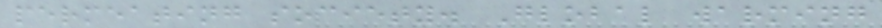permeating society. Global warming
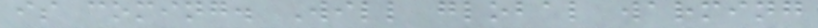is coming. Will global warming
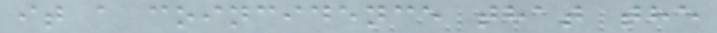it a coincidence that the
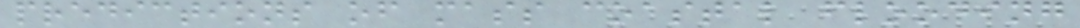predictions of mass coastal flooding
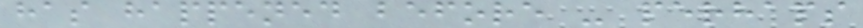has happened before - perhaps
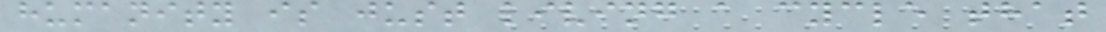humanity is just living a cycle that
